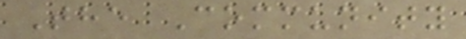The Community
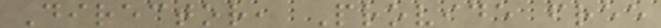Director, Provide free
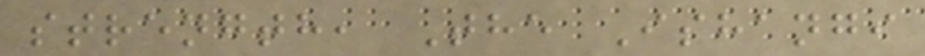strength, The Ishangi
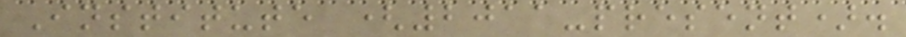Institute (2011-present).
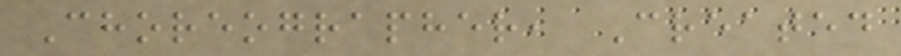Choreographer, Created
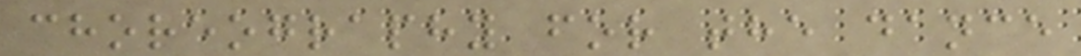choreography for the dance
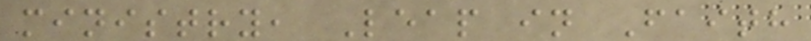ministry, Leap in Faith
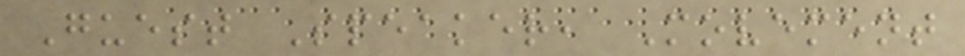Guest Speaker, Movement
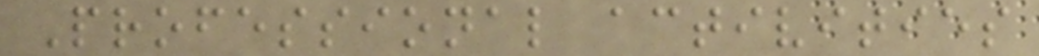Professional activities
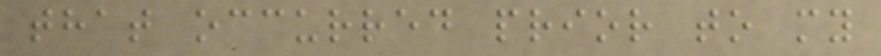that occurred prior to my
